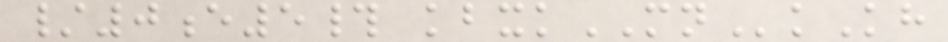/0e5# kbxkMNkKh
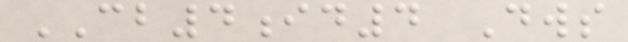CB4id4 Dws
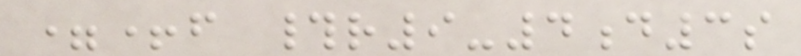=+f #r9-4d3s
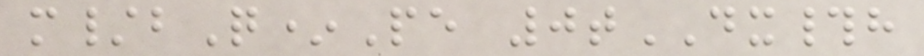m/bQ*Pe 0tDX#h
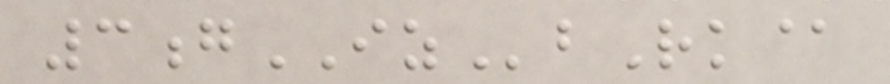3gIZbRk@
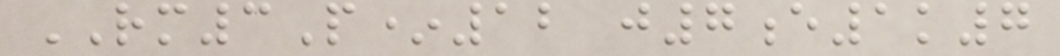RM3P*12 j7e1k7
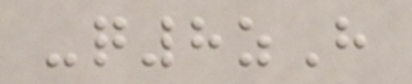-q8zH
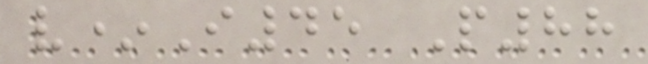v*I45 P88
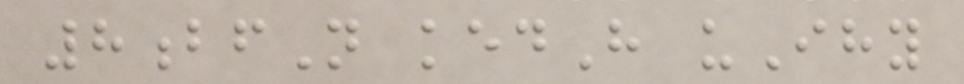8bfN kedH uIhy
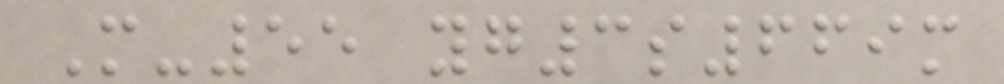M-55 yg3s669m
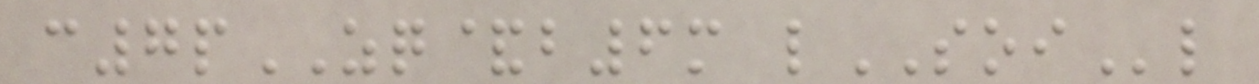c7pZQ&b6m lSOIl
